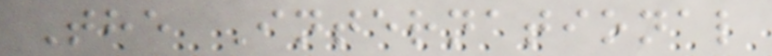The International
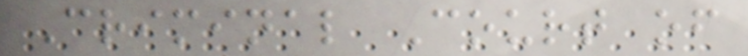Criminal Court of
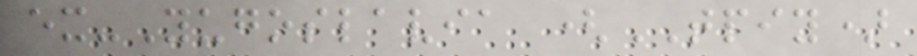ex-Yugoslavia (TPIY)
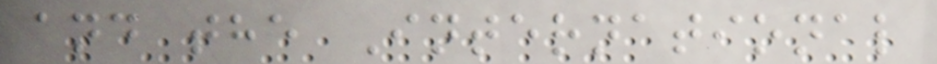and the International
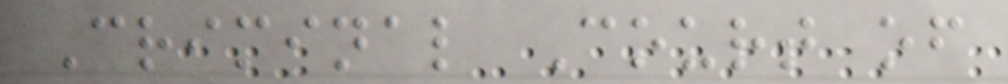Criminal Court of
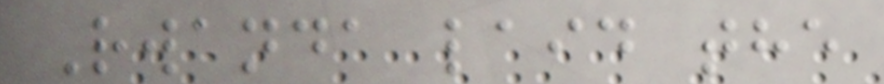Rwanda laid the
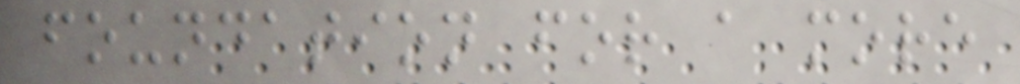foundation for a more
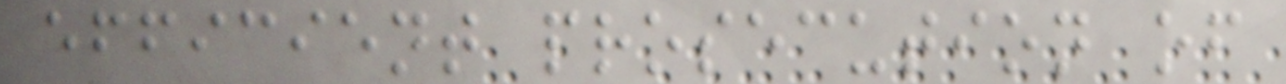efficient prosecution of
